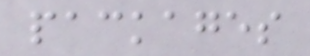packages
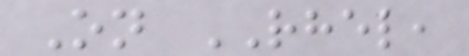On RHEL,
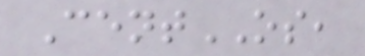CentOS,
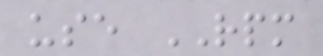use RPM
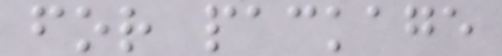for package
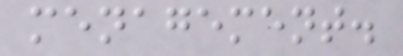menagement.
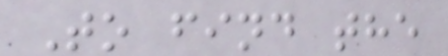To find the
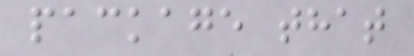package that
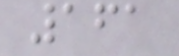161
